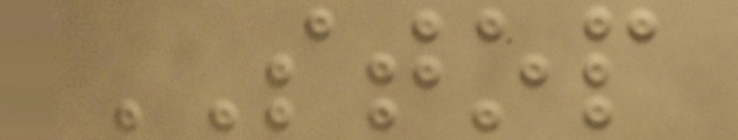STOP
